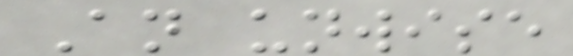An unwise
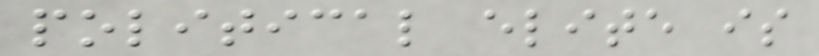political elite is
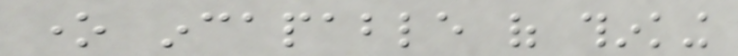one incapable of thinking
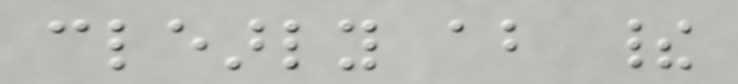clearly about their
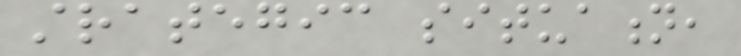strategic situation,
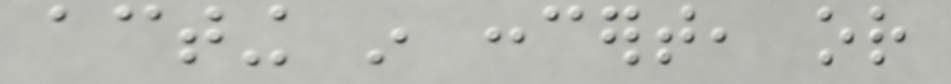acting in concert, or
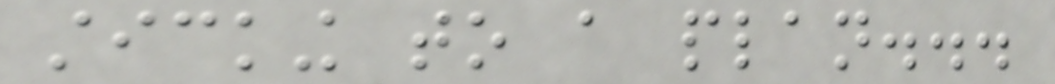sticking to a plan...
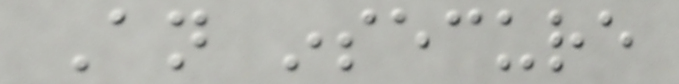An insecure
